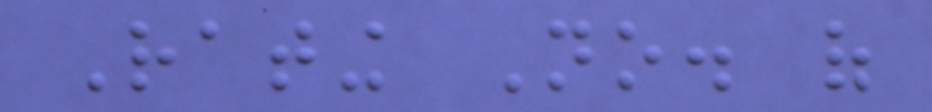Rating No. of
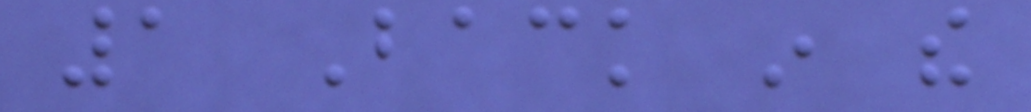1 Back in the
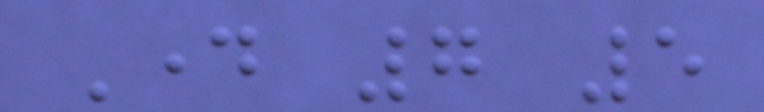Day 7 5
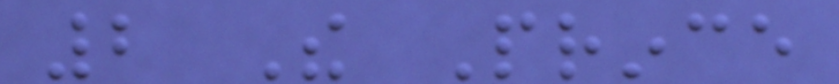2 The Prince
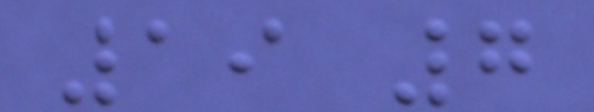19 7
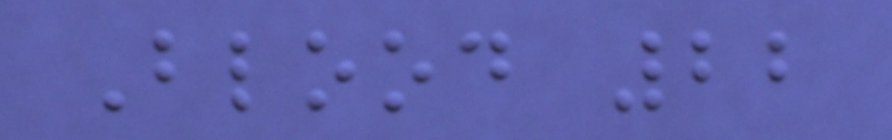Blood 22
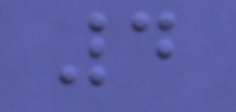4
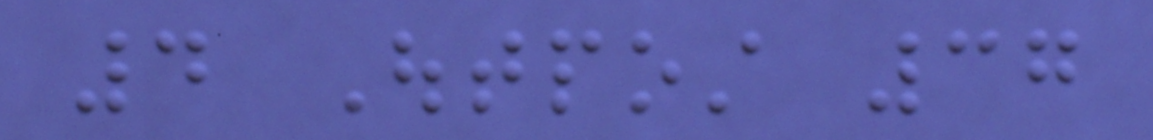4 Outpost 37
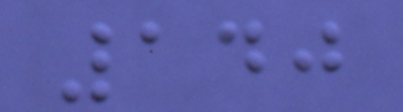140
